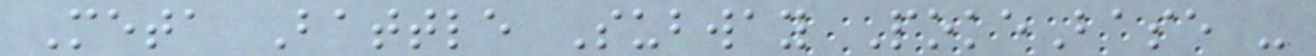Meta Battle Subway PokeBase -
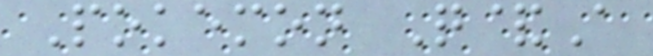Pokemon Q&A
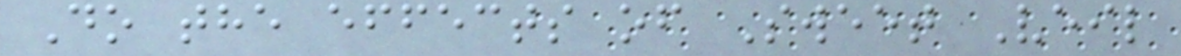Do the effects of Sweet Veil
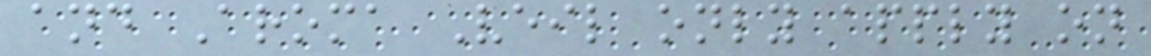and Aroma Veil only apply on
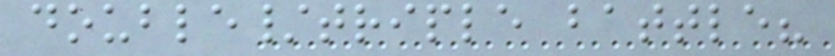double/triple battle?
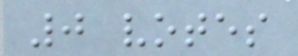0 votes
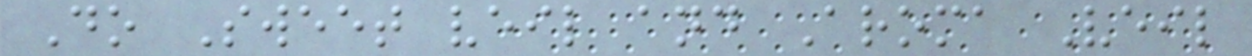Do Sweet veil and Aroma Veil
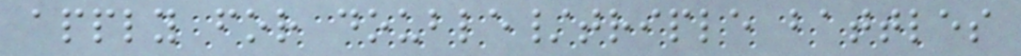apply for double/triple battles
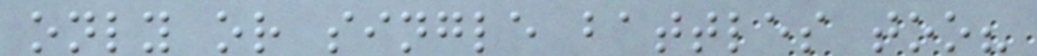only or single battles too?
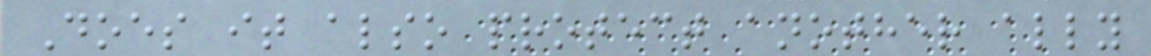Does it also protect another ally
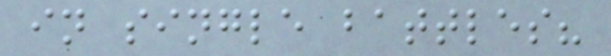in single battles?
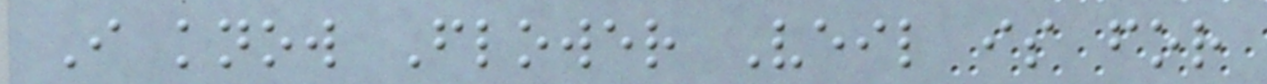I know Flower Veil is for
